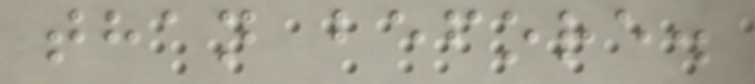than before.
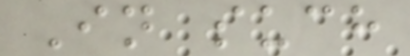In such
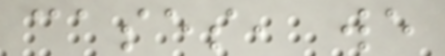cases, we
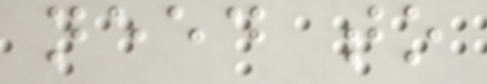need to
